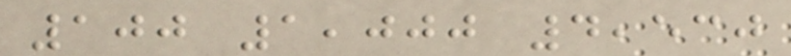100 1,000 4,530
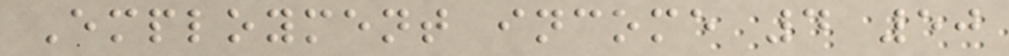Employment income 4 50
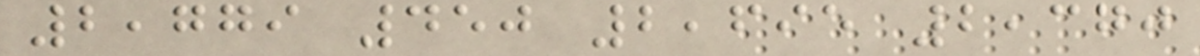2,779 450 2,695 2,370
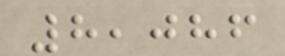8,086
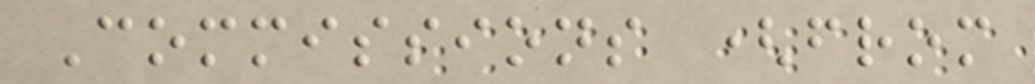Commissions (from
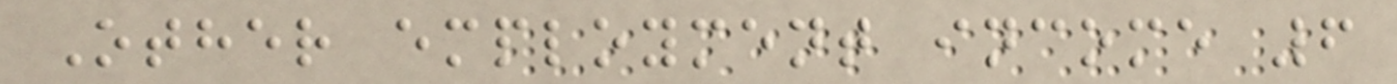Other employment income 6
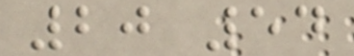20 54
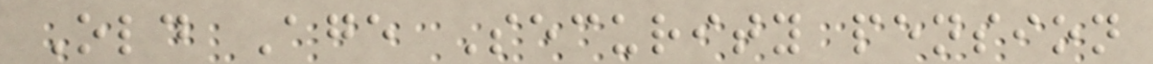Old Age Security pension
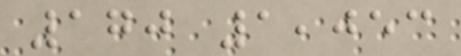170 1,053
